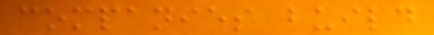companies build
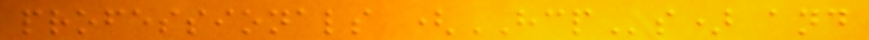professionals (HCPs) and
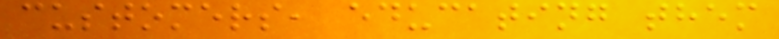customers, educating them
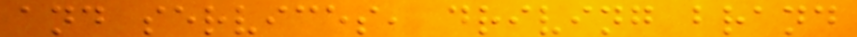and services, driving brand
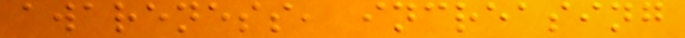awareness, increasing
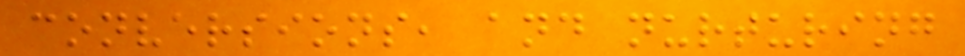conversions, and nurturing
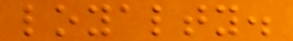loyalty.
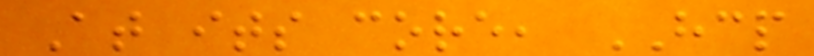At its core, HCP
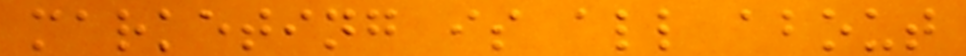marketing is all about
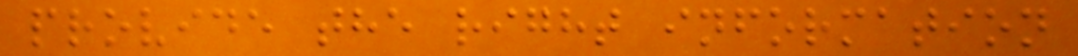provide the right information
